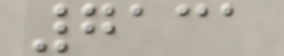7131
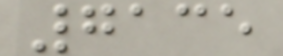7135
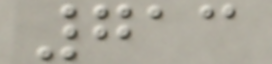713
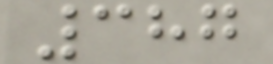387
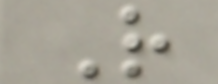R
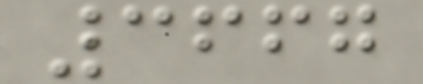3667
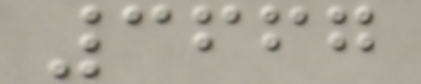3667
